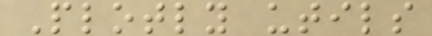Plotly utils
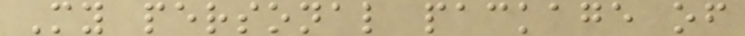My personal package of
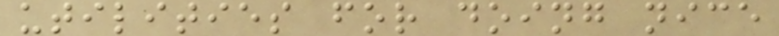utilities for doing nice
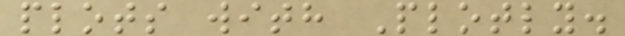plots with Plotly.
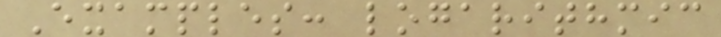Examples: logarithmic
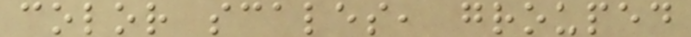color scales, grouped
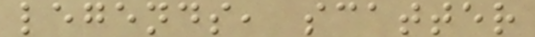legends, scatter
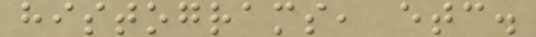histograms, etc.
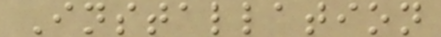Installation
